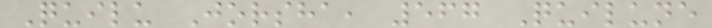Quilu Jorsha, 567 Quilune
